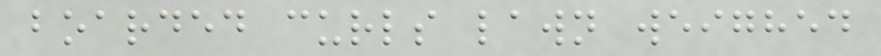boarded curls lawn weighed
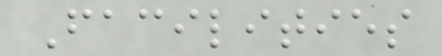Facilities
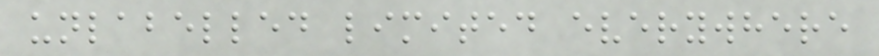unlabelled limited everywhere
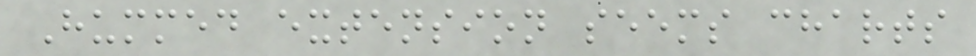Hummed extension seems charts
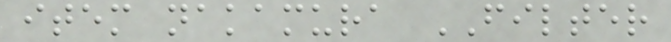item nakamura FILTER
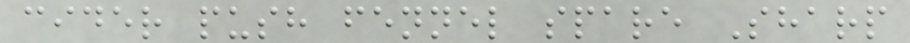cider push fennel spare Sharp
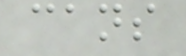cans
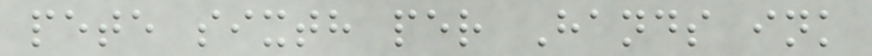pete sixth per Hands ink
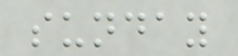sunday
